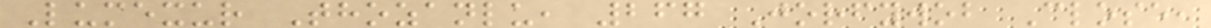Lumexur Thozanlu, 267 Jorfywob Close,
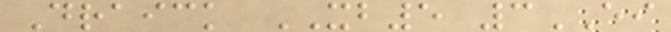Draick XB5 3EI
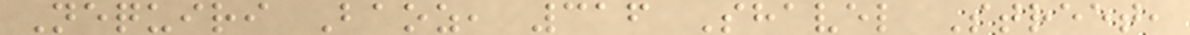Nequiri Baoz, 316 Shavel Street,
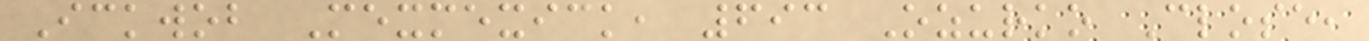Ickwob Mexmexick, 693 Ozurko Close,
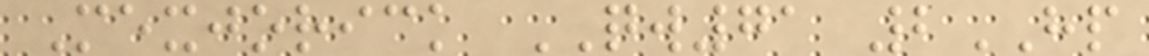Mexjorick QW71 2HP
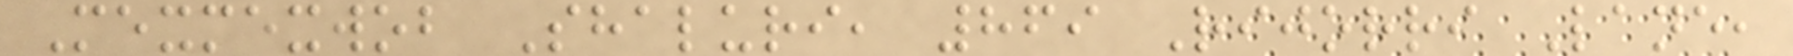Mexmexwob Shaluri, 869 Rijorri Lane,
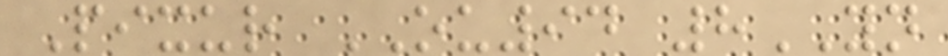Pixur OU94 8YN
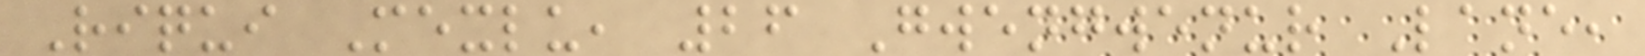Riqui Mexlu, 26 Gwengwenur Lane,
